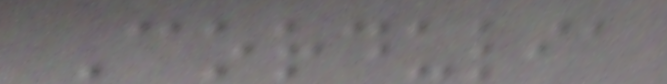Cordulia
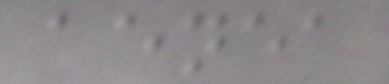aenea
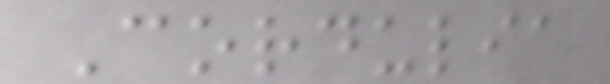Cordulia
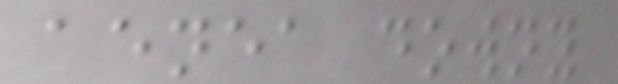aenea downy
